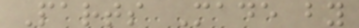Parts Made by
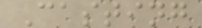Casting
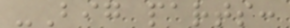-Big parts:
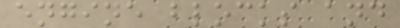engine blocks and
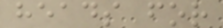heads for
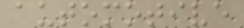automotive
